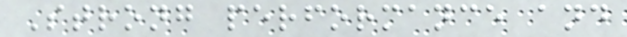Strong performance and
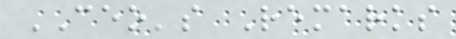CEO's Remarks
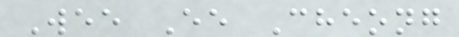Wee Ee Cheong
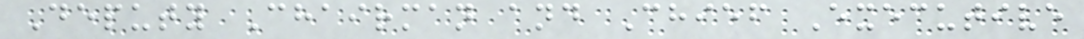Deputy Chairman and Chief Executive
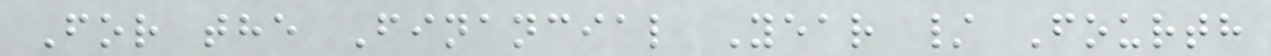For the Financial Year / Fourth
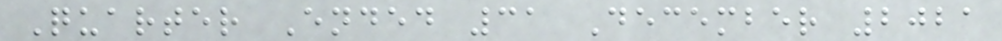Quarter Ended 31 December 2021
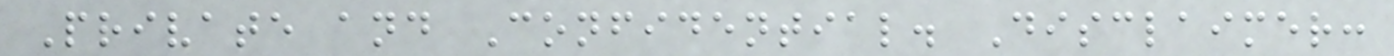Private and Confidential. Disclaimer:
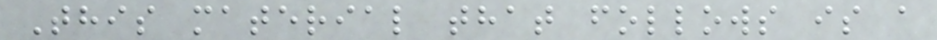This material that follows is a
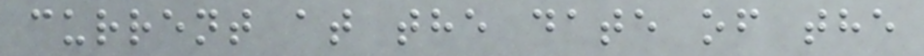current at the date of the
